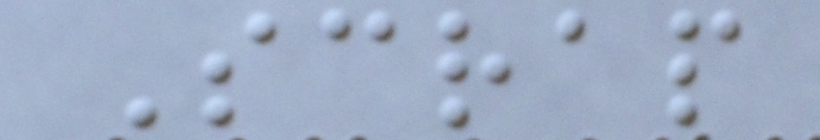Scrap
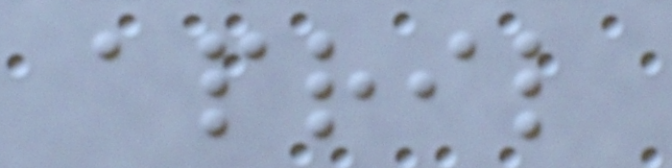april
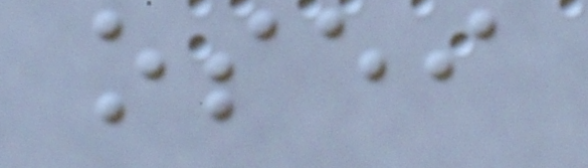osei
